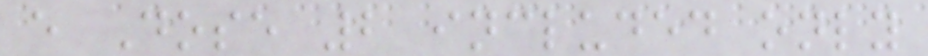e Dose 2 included only
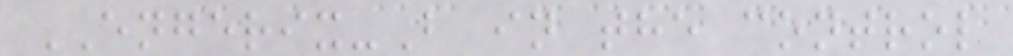ENGERIX-B in the control
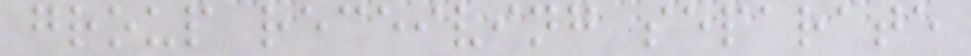group receiving separate
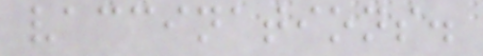vaccinations.
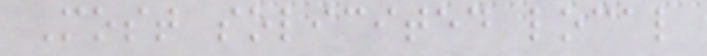Most solicited local
